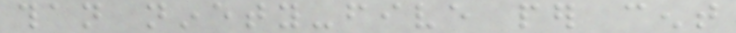than ninety-five per cent
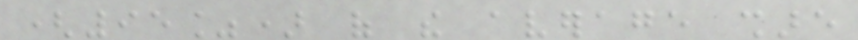(95%) of the average share
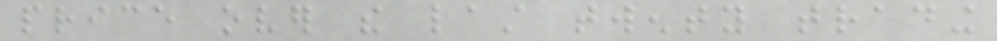price over the last twenty trading
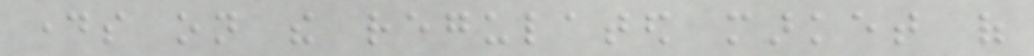days on the regulated market of
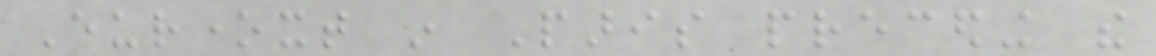Euronext in Paris preceding the
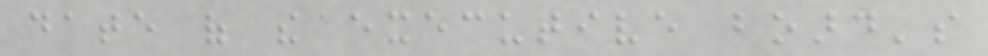date of the executive board's
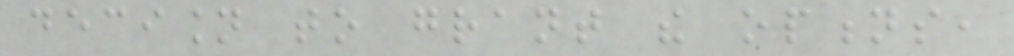decision to grant the options,
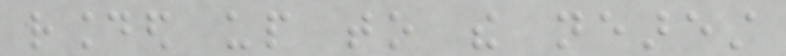rounded up to the nearest
